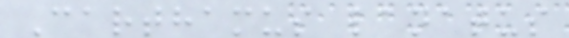Carthamus lanatus
